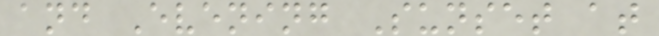and Evening Sunset at
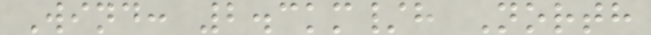Wind: 2.3km/h North
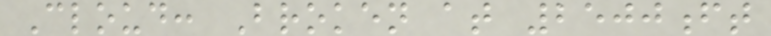Cloud: Broken at 2500ft
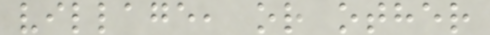village, or other
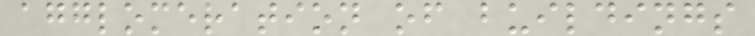agglomeration of buildings
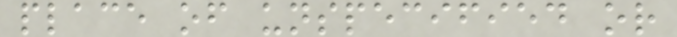place of unspecified or
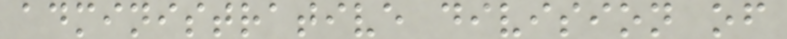administrative division of
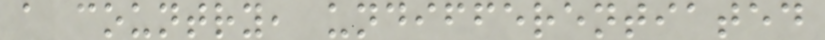a country, undifferentiated
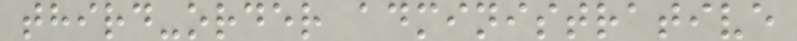third-order administrative
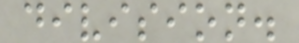division.
